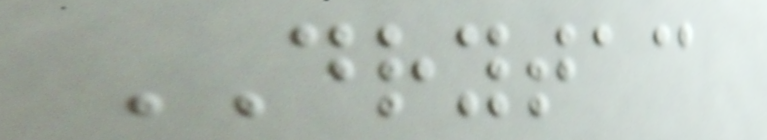DRYTAC
